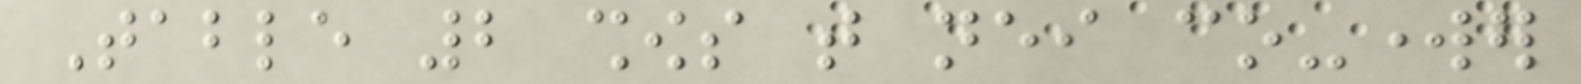Table 2 shows that neither co-worker
